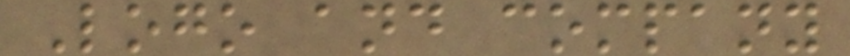Logo and company
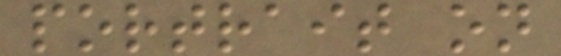portrait on
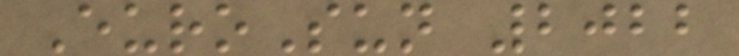EuroSun 2022
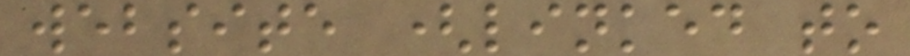website (linked to
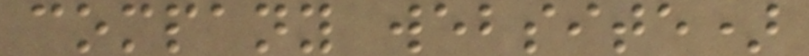company website)
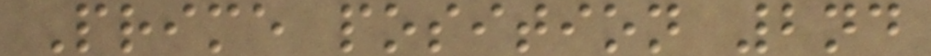Prime position 2nd
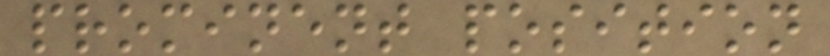prominent position
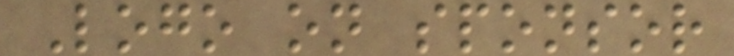Logo on sponsor
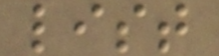list
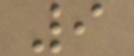9
